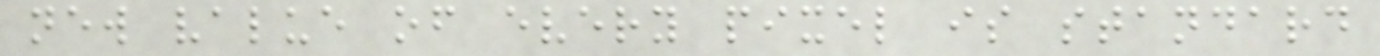new value of every pixel is standard
